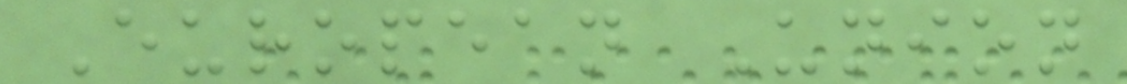European Union
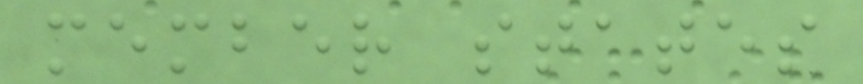member states
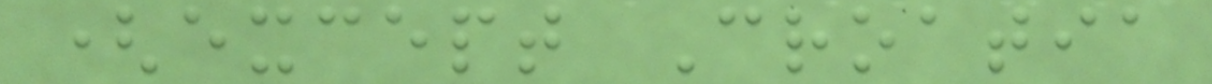(except Croatia
